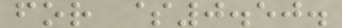for $0.50.
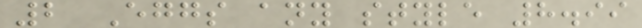2 Eggs any style 8.99
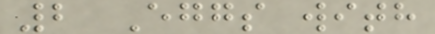2 Eggs with
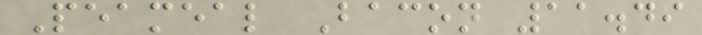Peameal Bacon 11.49
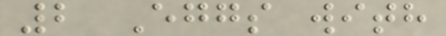2 Eggs with
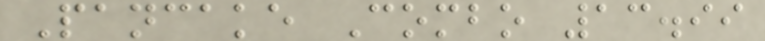Pancake Combo 13.99
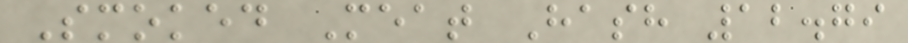Smoked Meat Hash 12.79
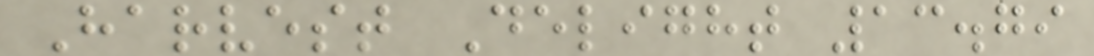Harvest Delight 13.79
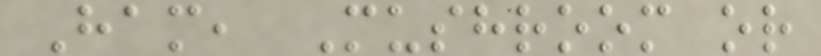Ham, Mushroom or
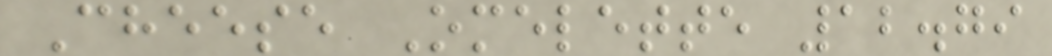Cheese Omelette 12.79
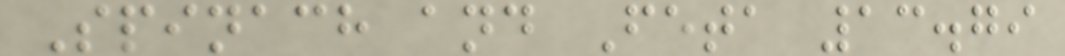Spinach and Feta 13.79
